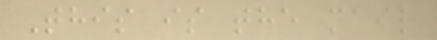This is the mail
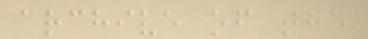archive of the
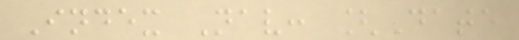Index Nav: [Date
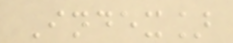Index]
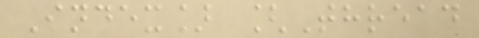Index] [Thread
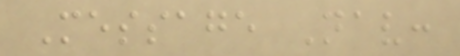Message Nav:
